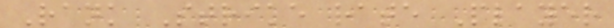Rank Strike rate Player
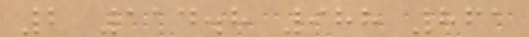2 114.8 988 861
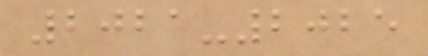2021-2025
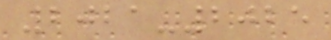2021-2025
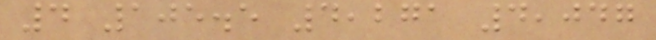4 105.5 4,271 4,047
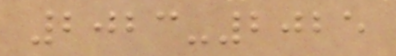2023-2025
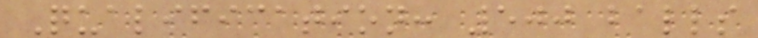Qualification: 500 balls
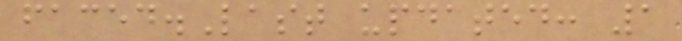faced.Last updated: 1
